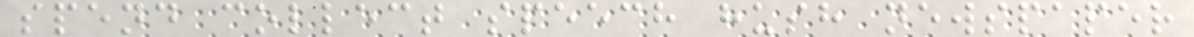spend collect speech hush newspaper
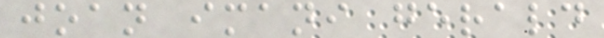joan imani gerald
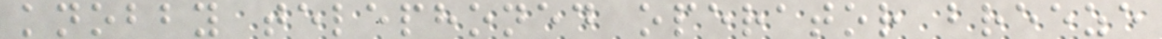knobby telephoned operator breeze
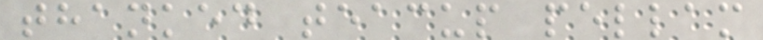thanked teacup pellam
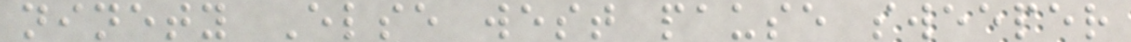ninety Else west pause sweeper
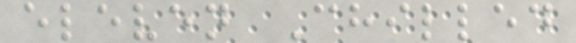eleven Chilled
